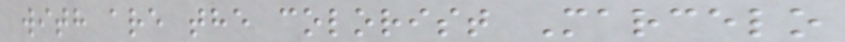with are the colorist Marcelo
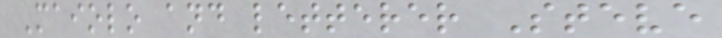Maiolo and letterer Steve
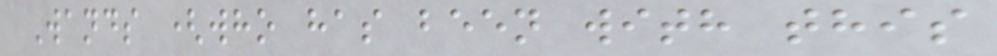Wands (who has been with this
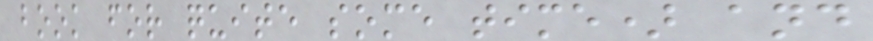book for quite some time) and
